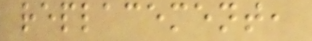replacement,
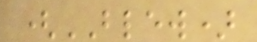(BLEW)
